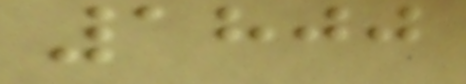1800
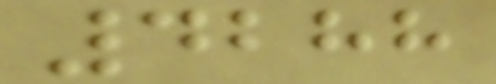4288
